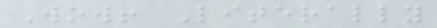Wow! Literally
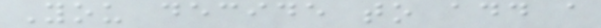You decide to add a
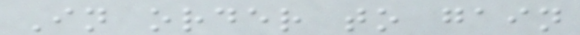In order to gain
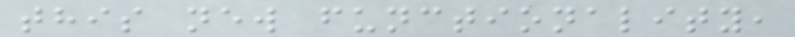this new functionality,
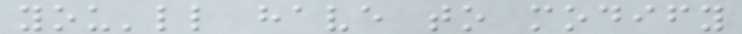you'll have to modify
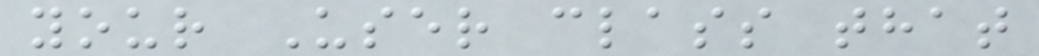your User class that
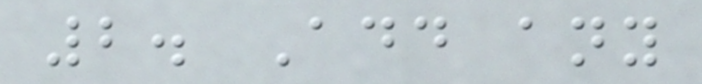2. Add any
